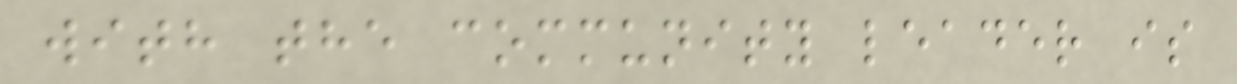with the community leader is
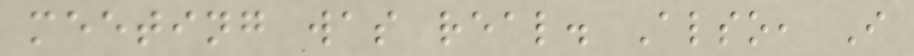meeting was real. Also, I
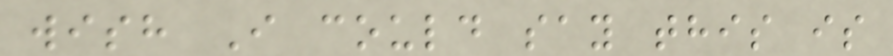wish I could say this is
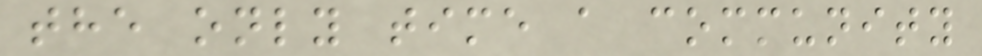the only time a community
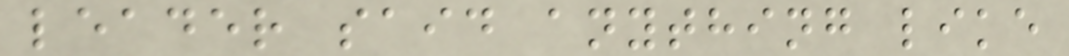leader said anything like
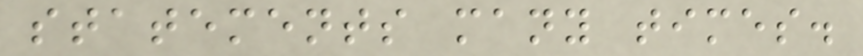statements many times.
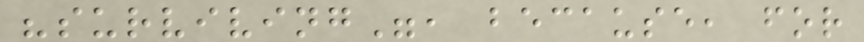"surviving", because, for
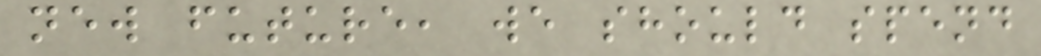new future, we should spend
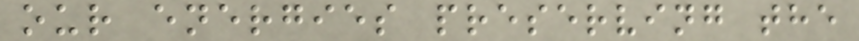our energies preserving the
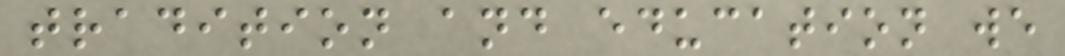tradition and education we
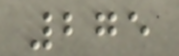275
